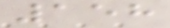158
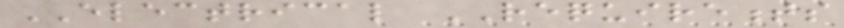ELECTRICAL REQUIREMENTS
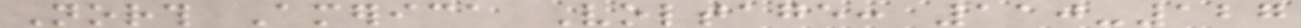North America Voltage: 110-127
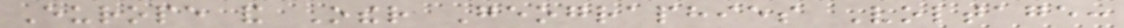Europe and Other Geographies Voltage:
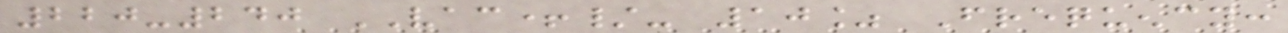220-240 VAC+/- 10% Frequency:
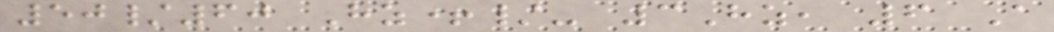50/60 Hz+/- 3Hz, 6 A
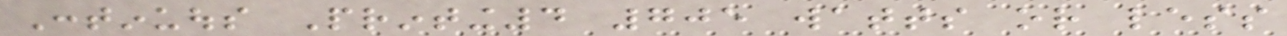Continuous Printing4 705 watts or less
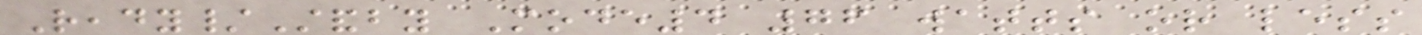Ready/Standby Mode4 76 watts or less
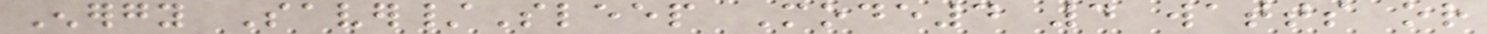Energy Saver/Sleep Mode4 4 watts or
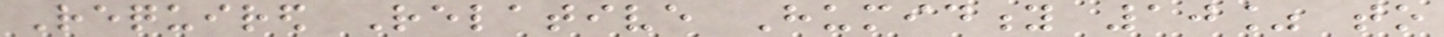Required Relative Humidity 10% to
